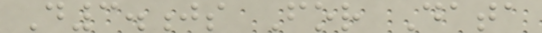D3.js For Data
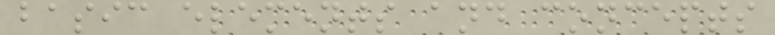basic elements and concepts
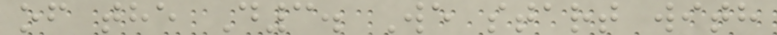of the D3. We start with
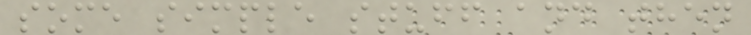some simple stuff and then
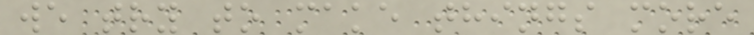we try to make things more
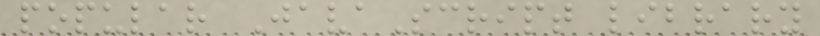popular JavaScript library
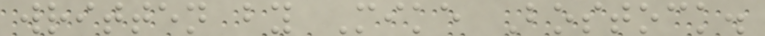written by Mike Bostock.
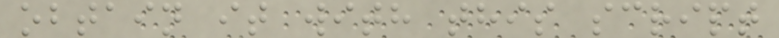obtain it with this script
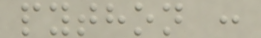python :
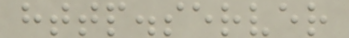http.server
